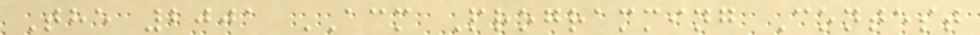The 2001 ACM Programming Contest
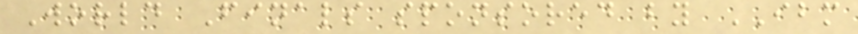World Finals sponsored by IBM
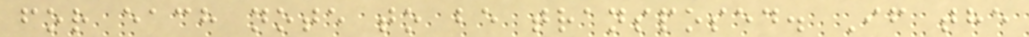for each note to be transposed. If the
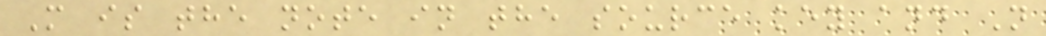M is the note in the source key and N
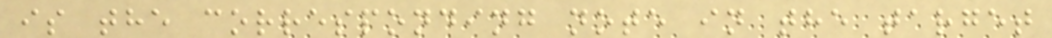is the corresponding note in the target
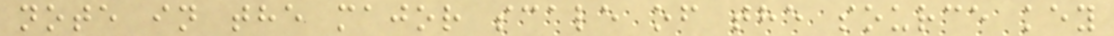note in the major scale of the source key
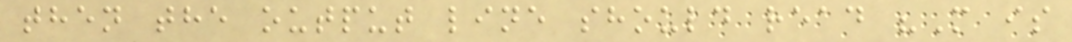then the output line should read "M is
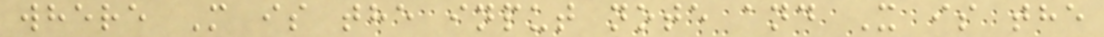where M is the input note and X is the
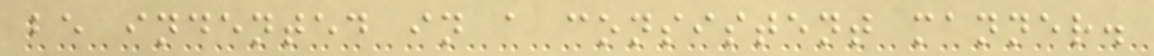be indented in a consistent manner.
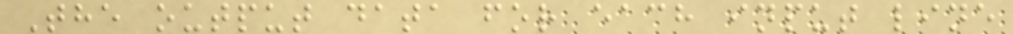The output data for each input line
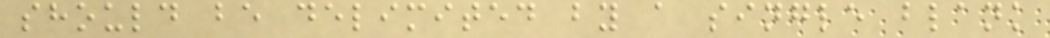should be delimited by a single blank
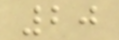20
